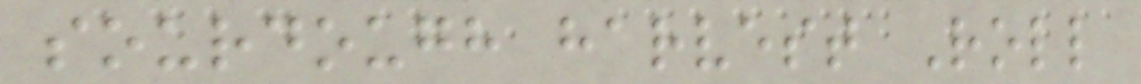sourdough harvest Roll
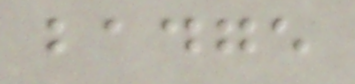badge
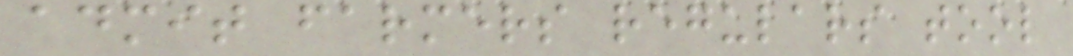admit farmers regulars tool
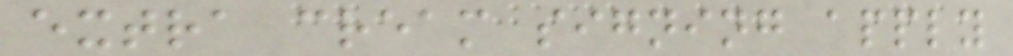extra cream signing apply
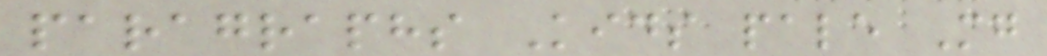paragraphs Kids pale Mg
